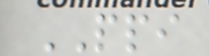PPI
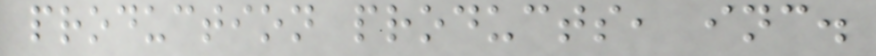production products, inc.
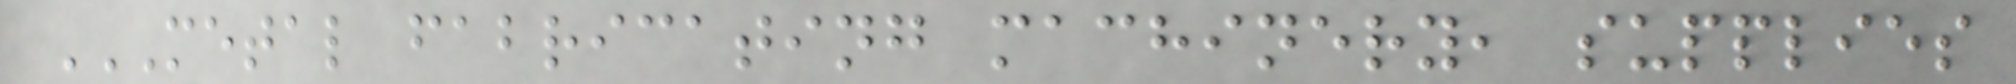METAL FABRICATING MACHINERY, SUPPLIES
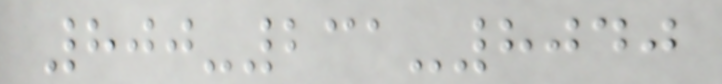800-231-8040
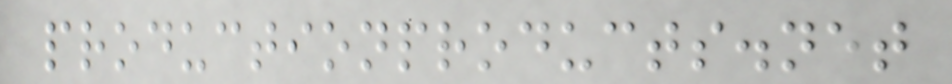productionproducts.net
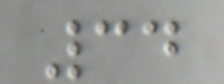34
